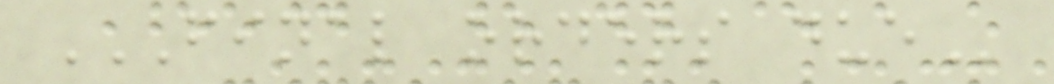FINAL ORDERS DUE
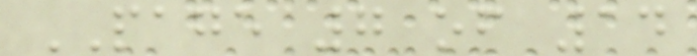PAGE 7 of 14
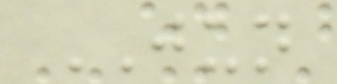JUN
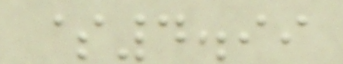$4.99
